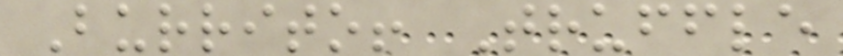Burrito! Truffle
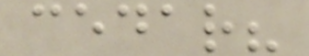cedar?
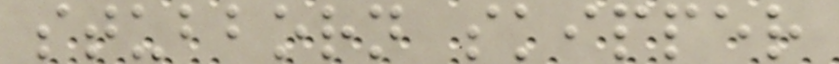stubborn skipper
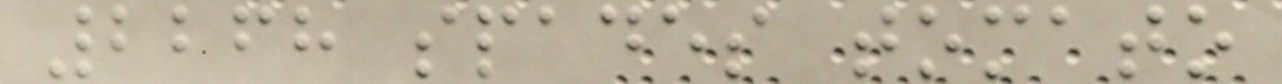2268 spades tomato
